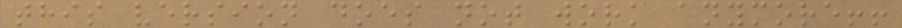this version does not work anymore!!
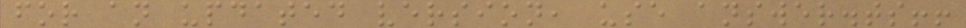for an updated version, use answer.ts!!
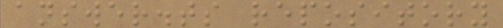answer.ts repository
